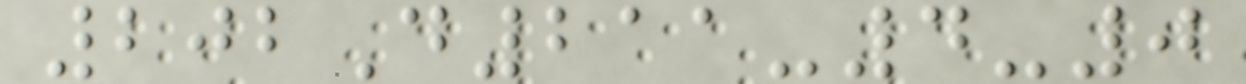202D211-4-0
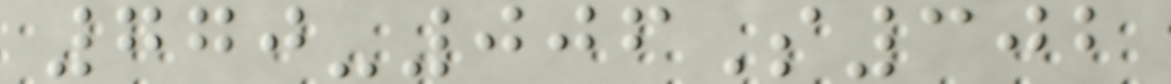770-006S302
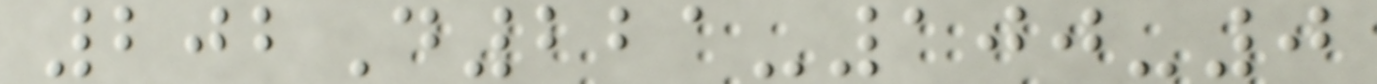202D221-100-0
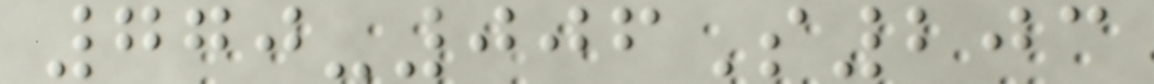770-006S203
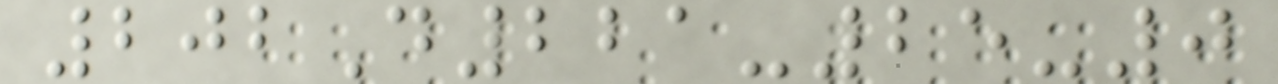202D221-25-0
